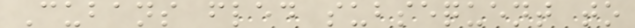Cubans fled subsequent to
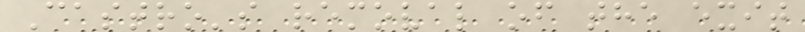Castro's removal of the exit
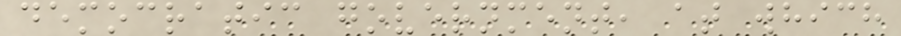democratic government, at which
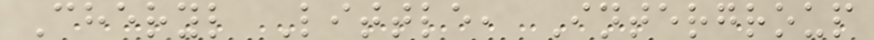Cheryl Little, Intergroup
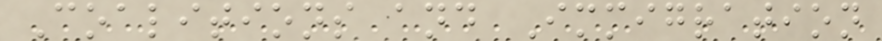Coalitions and Immigration
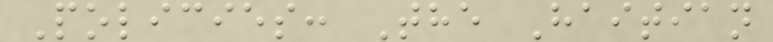Policies: The Haitian
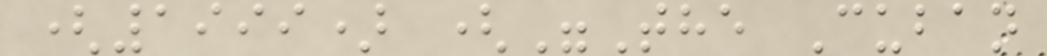(1999) ("The Cuban
